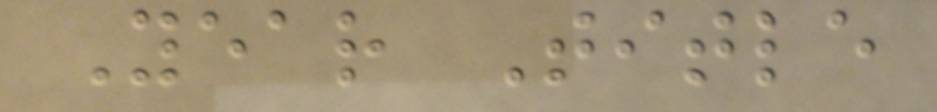Year Title
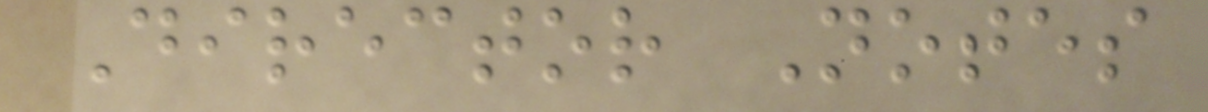Director Notes
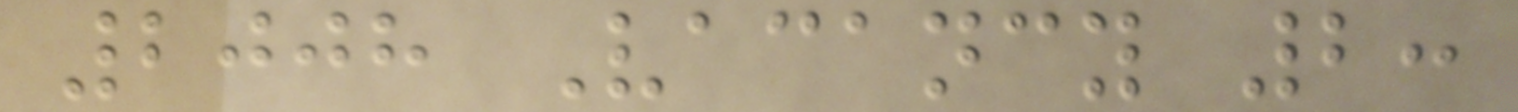2008 Vacancy 2:
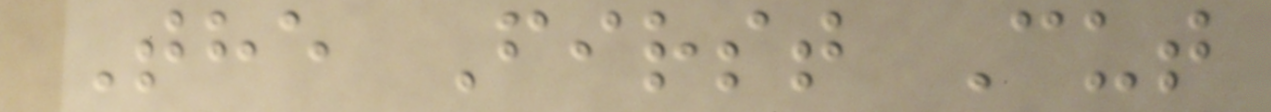The First Cut
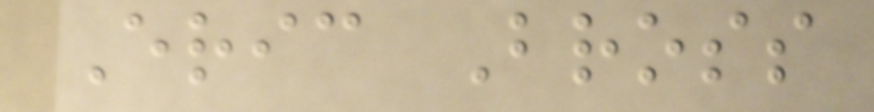Eric Bross
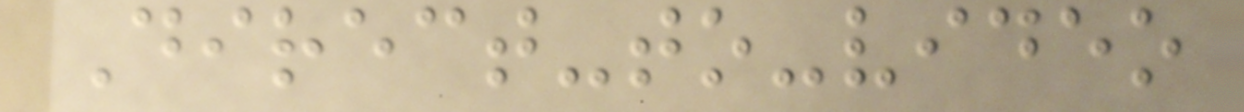Direct-to-video
